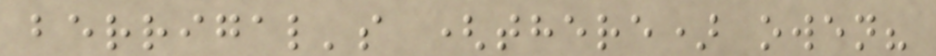berrigal's (there) owen?
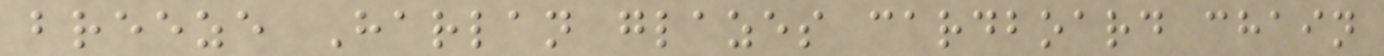breeze Harlan glazes cardboard chain
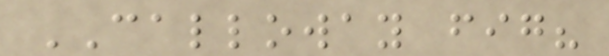CALLOWAY fig?
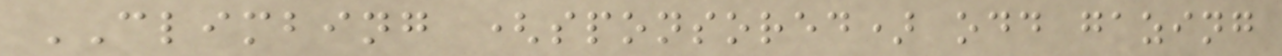CLIMBING (sponsored) odd gazing
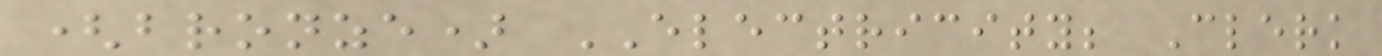(bronze) ELECTRICITY; Clerk
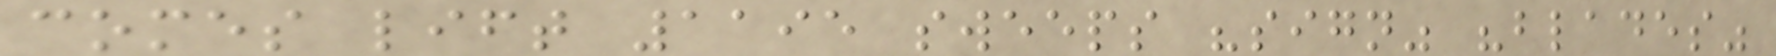comes lift 1195 sweeps "sign" "blades"
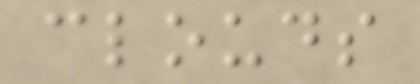clouds
